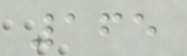165
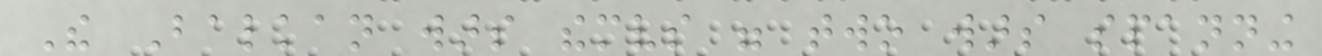The Balkan wars themselves were two wars spanning
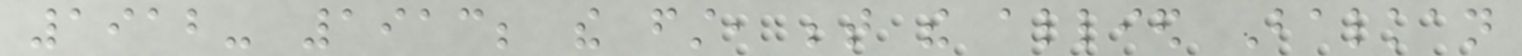1912- 1913; the first, between the allied Balkan
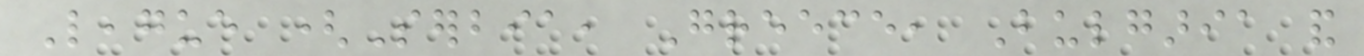League (Serbia, Greece, Bulgaria and
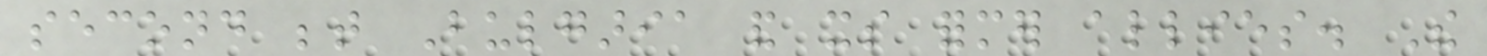second between Bulgaria and its former allies. The
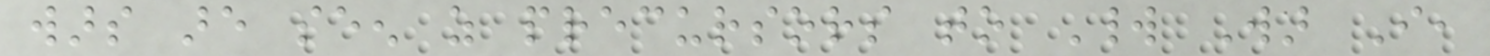wars are seen as precursors to World War I,
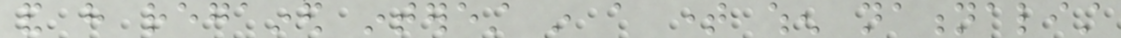and have regained interest in a time when nationalist
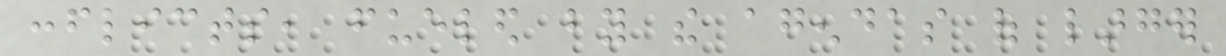conflicts, fueled by the agendas of larger
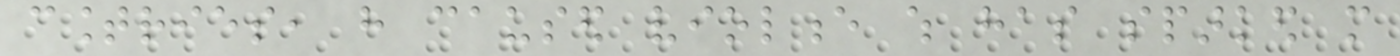countries, have caused violence which has sparked more
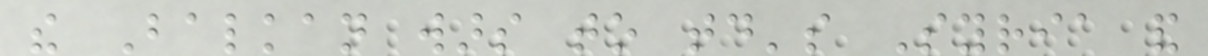the Balkan wars to today's Syria and
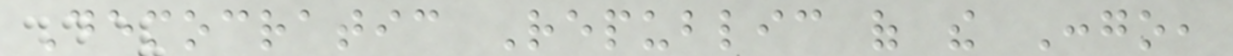Democratic Republic of the Congo,
